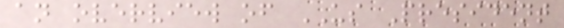an overview of US President
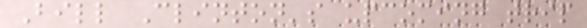Bill Clinton's upcoming trip
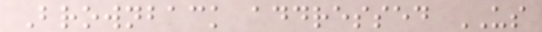Brownback addressed US
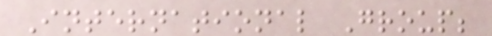International Group;
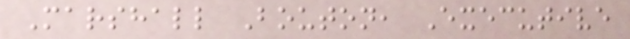Marshall Bouton, Executive
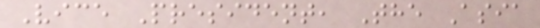Vice President, The Asia
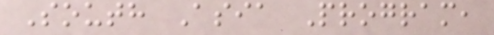South Asia Program,
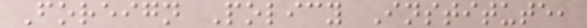Foreign Policy Institute,
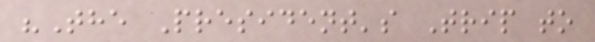"The President's Trip to
